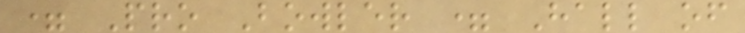= Pro Bowler = Hall of
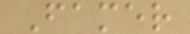Famer
